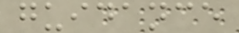guidance
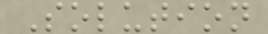Solution
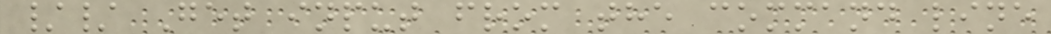// Get input from the command line
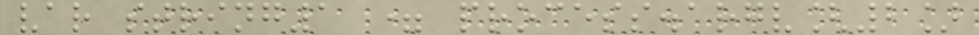var string1 = process.argv[2]
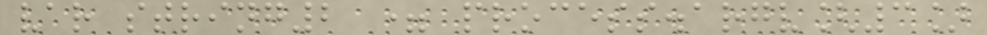var string2 = process.argv[3]
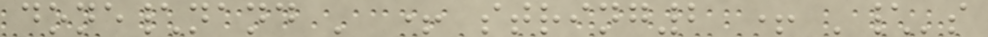done\nand ' + string2 + '\'s
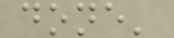done'
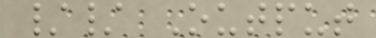// Output
